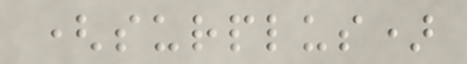(surplus)
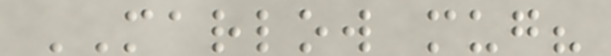MARLOW mug?
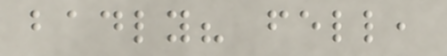badly? fell,
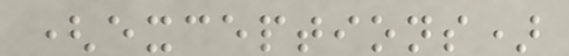(exceptions)
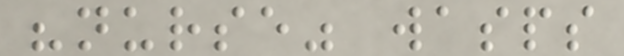"nurse" wasps
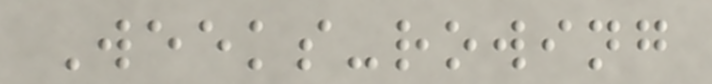Weeks-rowing
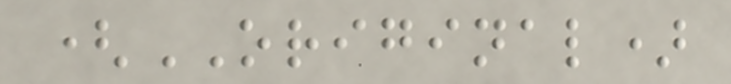(ORIGINAL)
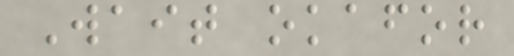Wait okafor
